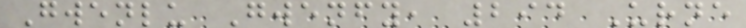Gwenlu Gwenfy, 294 Urne
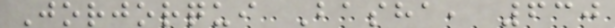Jorjorqui Basha, 630
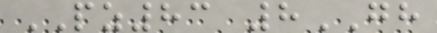PZ83 8GH
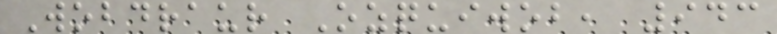Wobdraur Ozquiwob, 943
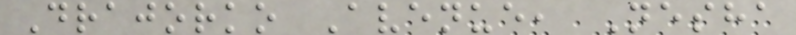Drajorko Avenue, Nesha
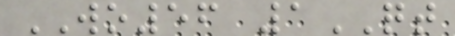WO56 1QT
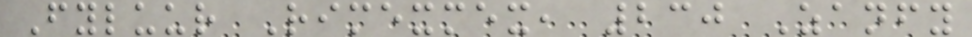Fyluur Rimexmex, 230 Zanfy
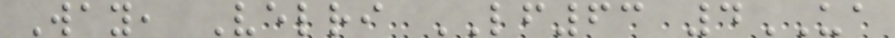Way, Velri LF63 4UA
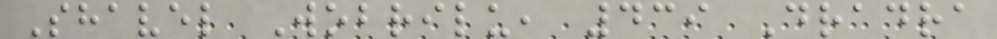Shavel Wobrilu, 439 Dradra
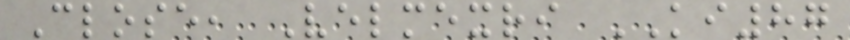Close, Velmexri KI87
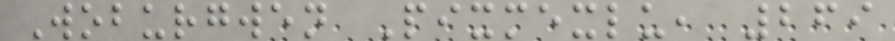Woburgwen Pixmexlu, 269
